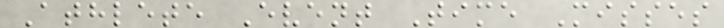Athlete Event Time Misses
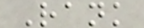Rank
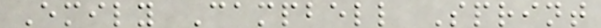Emily Campbell Sprint
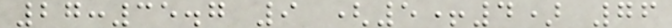27:35.7 9 (5+4) 76
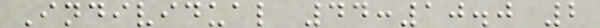Individual 44:10.0 2
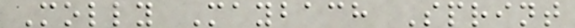Molly Maybach Sprint
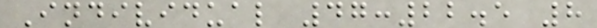Individual 47:22.5 8
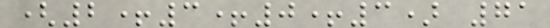(2+3+0+3) 71
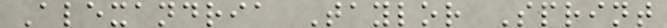Alexandria Taylor Sprint
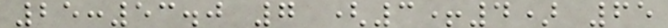25:53.0 7 (3+4) 65
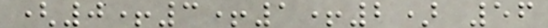(0+3+1+2) 56
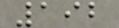192
